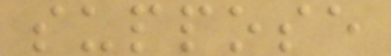suppose
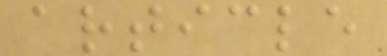article
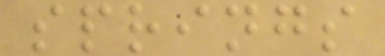springs
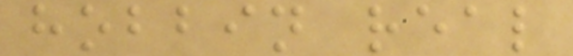hobbin real
